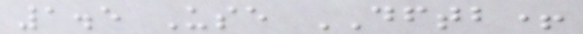1.5 Use DFTB+
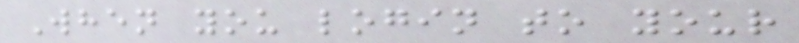When you login to your
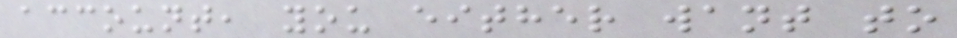account, you either want to
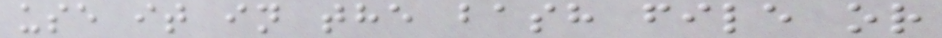use it in the bash file or
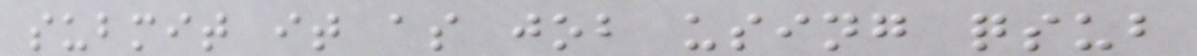submit it as job using qsub
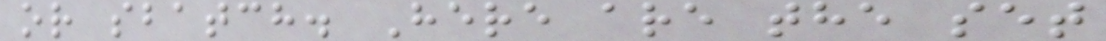or sbatch. Here are the set
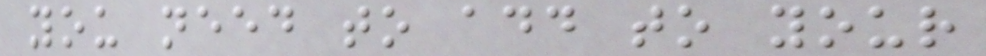you need to add to your
